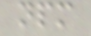npm
